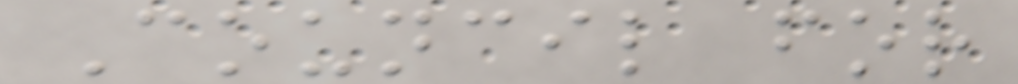Council for
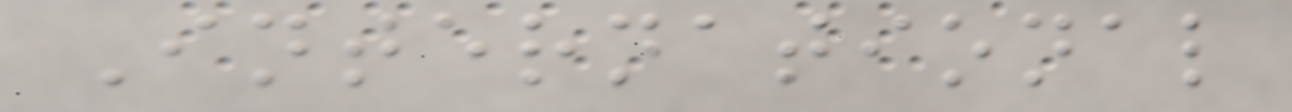International
